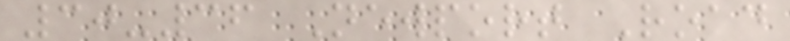30-36 Newport Road
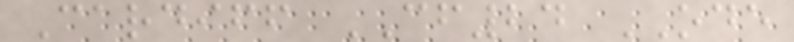Cardiff CF24 ODE
